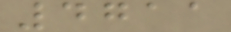4711
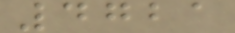4721
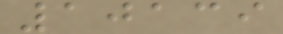10139
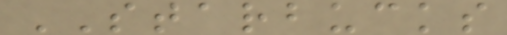STARBUCKS
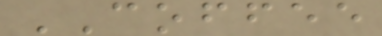COFFEE
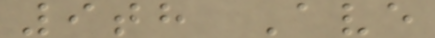9th Ave
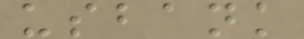usbank
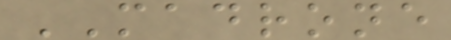MADRONE
